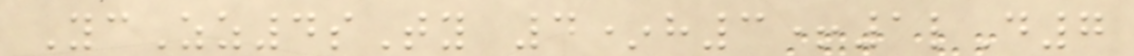YcZz4sTy 4*h3+1lD7
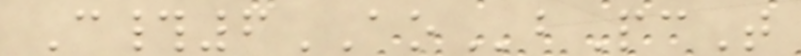C#6AObPcT
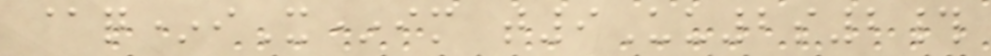@q*iX*im t9Uu2s2#
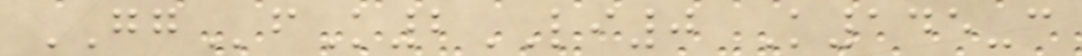GGfK2LI0 K145-c
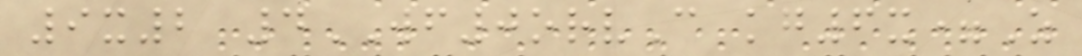9x2 4WF0orvC kg6x=Z
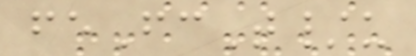feFcT/u
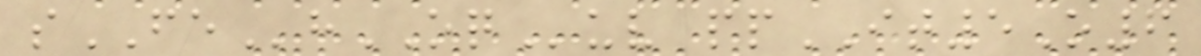sFEhOQuv ppIT5O6
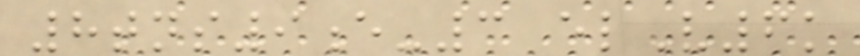8tns9e-3 elV6k
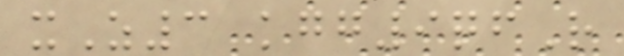xZ3 kgg9qfR
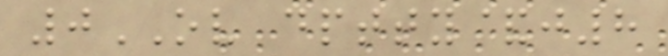0OV dptty&j8
